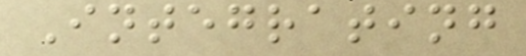Integrating
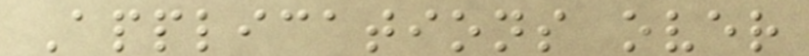Applications over
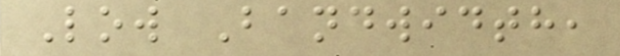Low Bandwidth,
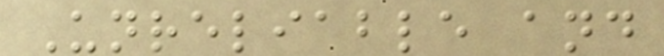Unreliable and
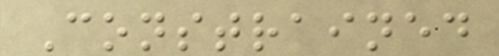Constrained
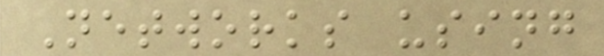Networks using
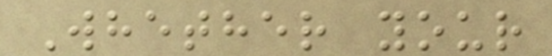Whether your
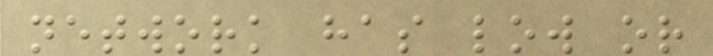network has low or
